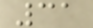31
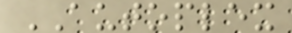AUTOPLEX
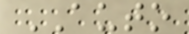AUTO
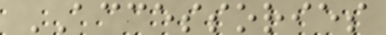ACCESSORIES
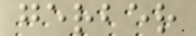gerber
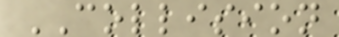COLLISION
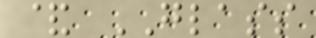& GLASS
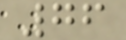76
